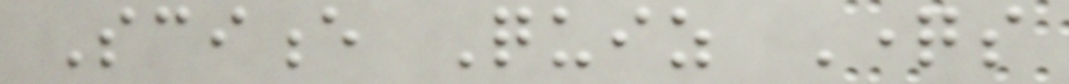Science Quiz Questions
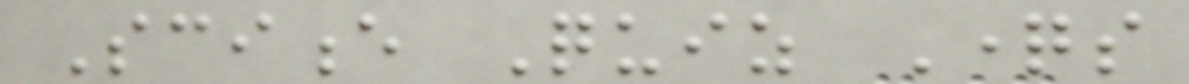Science Quiz Questions
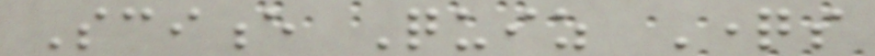Science Quiz Questions
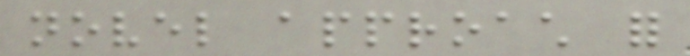novel approach for
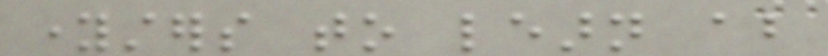youngsters to learn about
